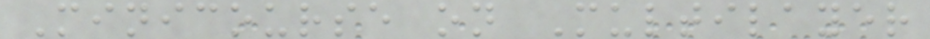Minicourse on Multilayer
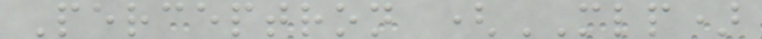Perceptron (MLP)
